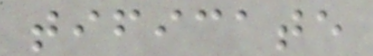tificate
